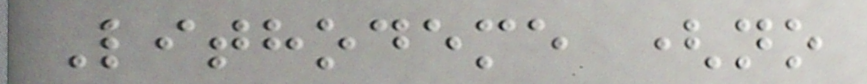Lithodeme (no
